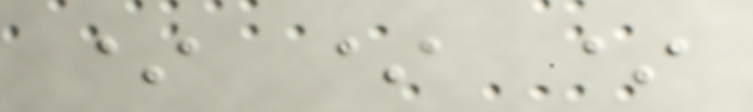* * *
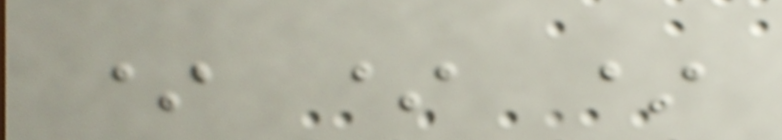* * *
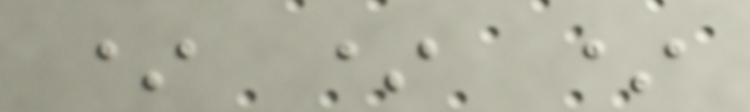* * *
